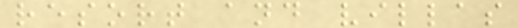resort and villas
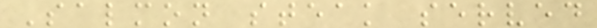Salmon steak served
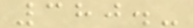380.-
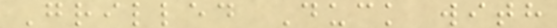Grilled Duck with
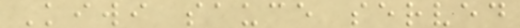Kiwi sauce served
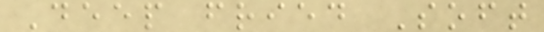Deep fried Soft
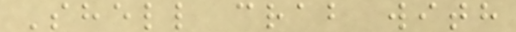Shell crab with
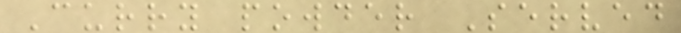Curry powder Served
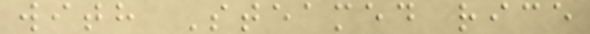with Steamed rice
